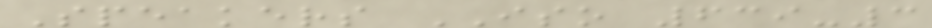Speakers ISO 639-3
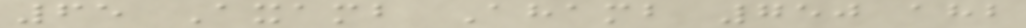65 Axamb Ahamb 750 ahb
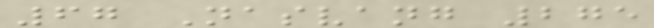67 Nasvang 275
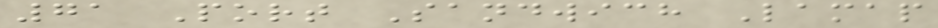71 Port Sandwich Lamap
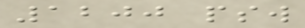1200 psw
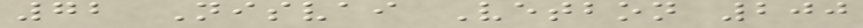72 Nisvai Vetbon 200
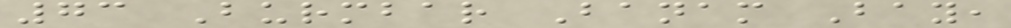73 Burmbar Banam Bay,
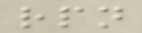rpn
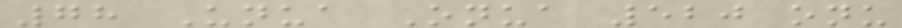78 Unua Onua 520 onu
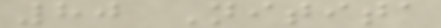80 Nitita
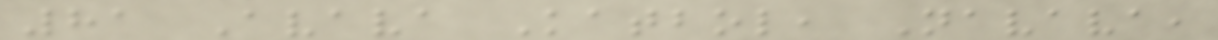81 Avava Katbol, Navava,
